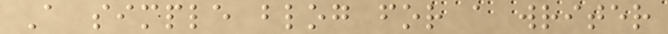A simple blog for a writer
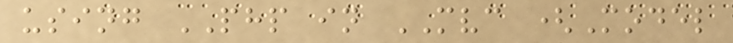using PHP in MVC (Model
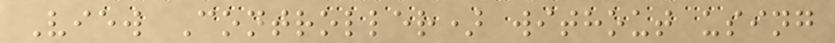View Controller) without using
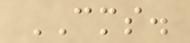CMS.
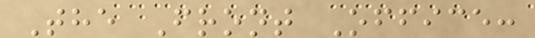The Front Office:
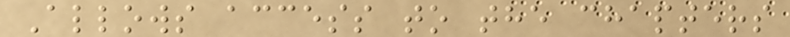Allows access to the chapters
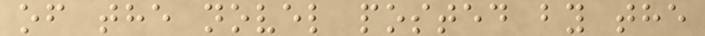of the novel posted by the
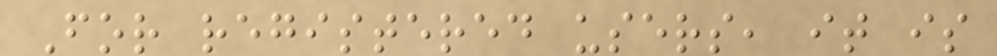For registered users, it is
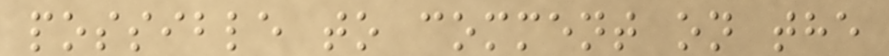possible to comment on the
